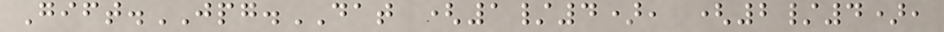Gift.JPG.DAT (1/4), (2/4),
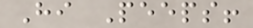Hi Peeps!
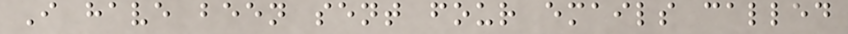I have been sent four emails called
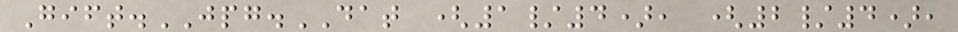Gift.JPG.DAT (1/4), (2/4),
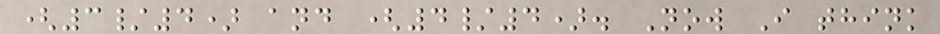(3/4) and (4/4). Now I think
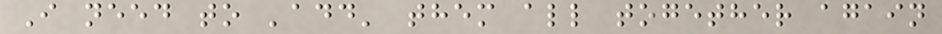I need to 'add' them all together again
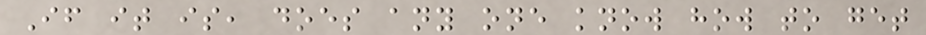If it is, does any one know how to get
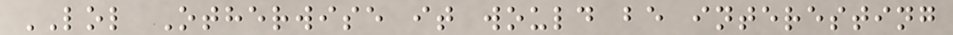LOL Otherwise it would be interesting
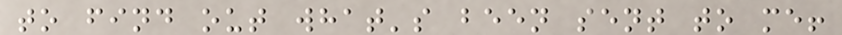to find out what's been sent to me!
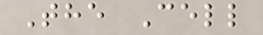The Cell
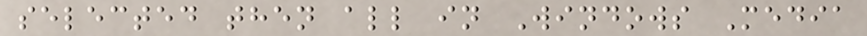selected then all in Windows Media
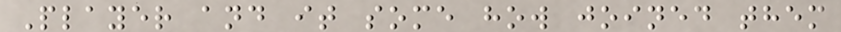Player and it some how joined them
